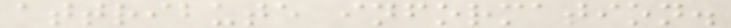attribute information.
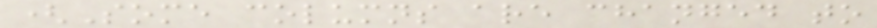(Some columns are changed to
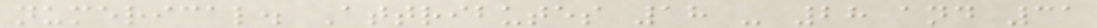numerical. Attributes 18 - 28 and 31
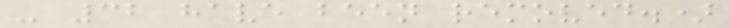- 32 have been removed.)
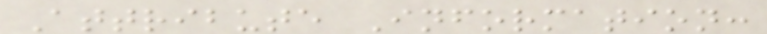Attribute Information:
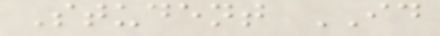Student ID
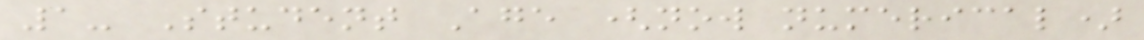1- Student Age (now numerical)
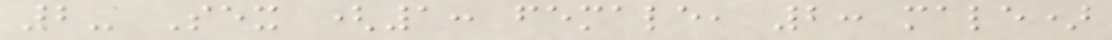2- Sex (1: female, 2: male)
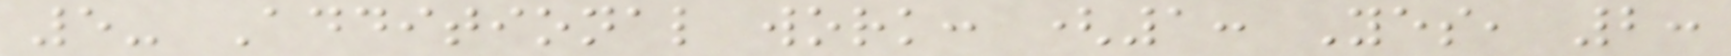5- Additional work: (1: Yes, 2:
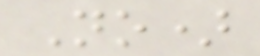No)
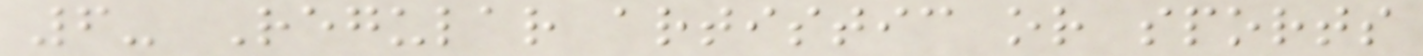6- Regular artistic or sports
